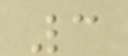3
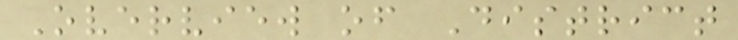Overview of District
